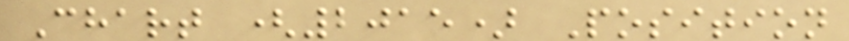Chart (2015) Position
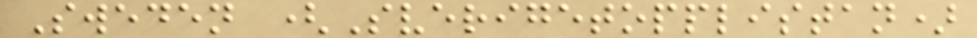Sweden (Sverigetopplistan)
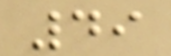49
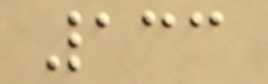133
